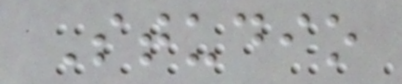Studio
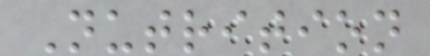Nutrition
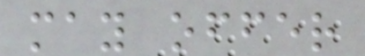may offer
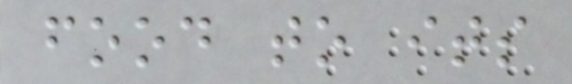food to its
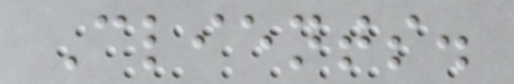Clients.
